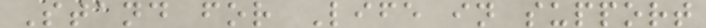Stand for Life in support
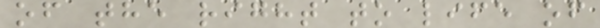of the right to life of
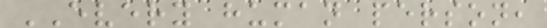EVERY human person,
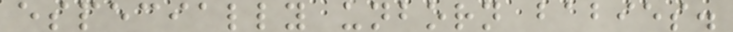especially unborn babies.
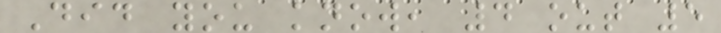Did you know, 4 out 5
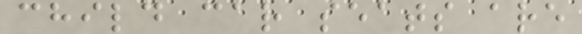child car seats are
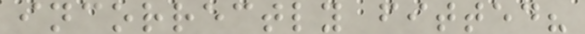incorrectly fitted?
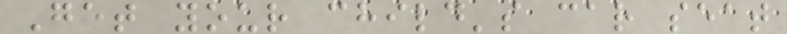Get your child's car seat
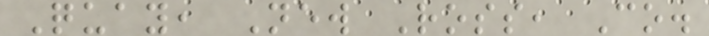Quay, New Ross, Co.
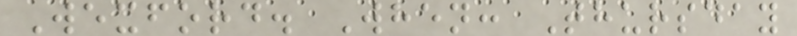Wexford. When: Thursday
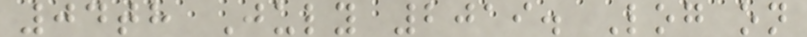04th July 2019. Log on
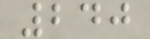240
